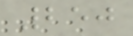250
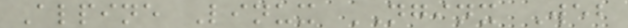Alpine Linux NGINX Web
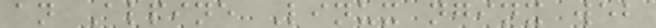an Alpine Linux nginx web
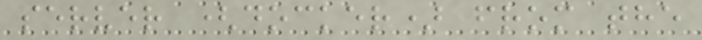server (docker) from the
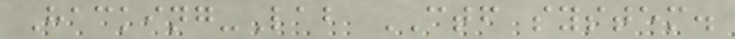Hacking-Lab CTF system.
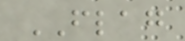FLAG
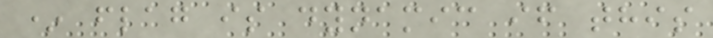* flag is dynamic if this
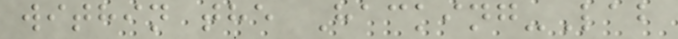within the Hacking-Lab
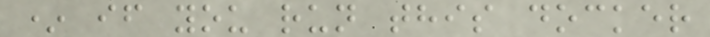* if you run this docker
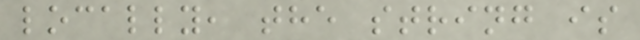locally, the string is
